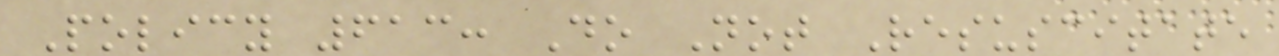Policy 613: Do Not Resuscitate
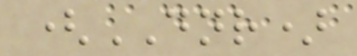(DNR)
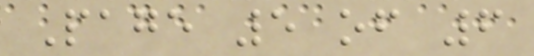Page 5 of 6
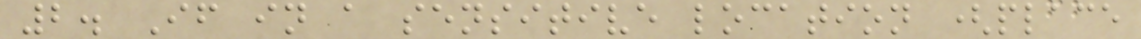2. If in a sensitive location (place
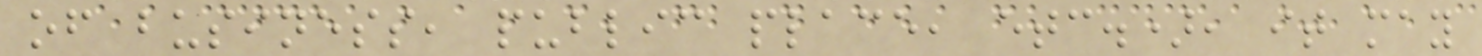of business, public place, etc.), it may
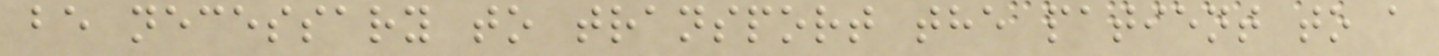be necessary to transport the patient to a
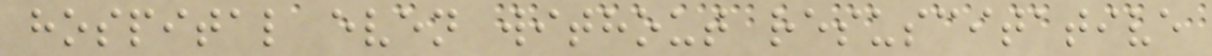hospital even without resuscitative
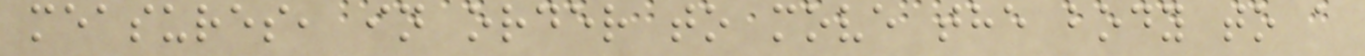measures, in order to move the body to a
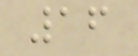16
